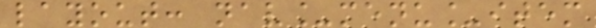layout: nav_menu_item
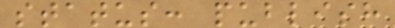status: publish
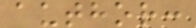author:
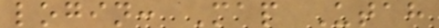login: Map Utah
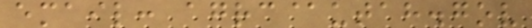email: agrc@utah.gov
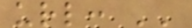url: ''
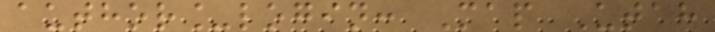author_login: Map Utah
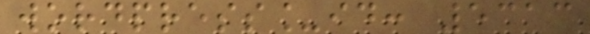wordpress_id: 5313
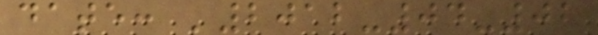date: '2012-04-02
